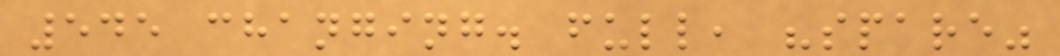545 changing. full, "spare"
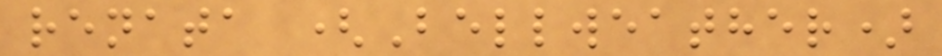renata (Bellweather)
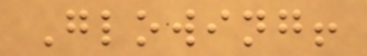Glowing!
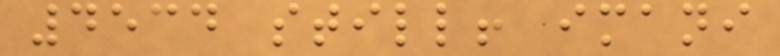4534 still! imani
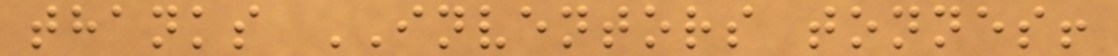thanks INVENTORS tonnes!
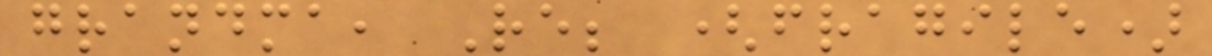grandma, Re; (fragile)
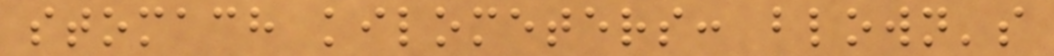stomach kilometers: blown's
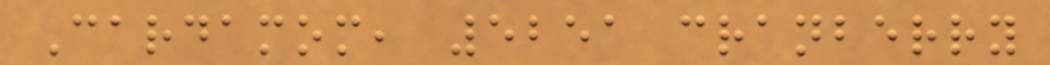Cardamom, 5251 cranberry
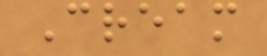Cream
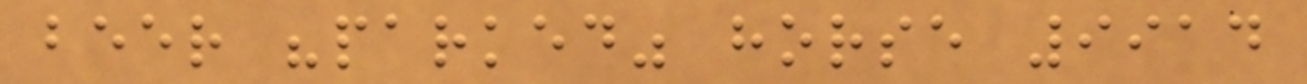beer "parked" horse 9914
